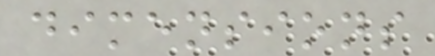dimensions
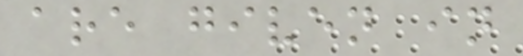are given in
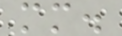mm.
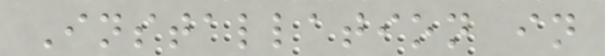Installation in
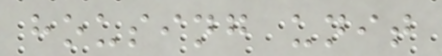housing unit
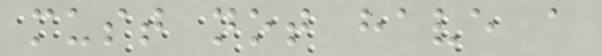must not have a
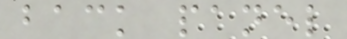back panel
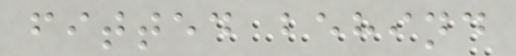fitted behind
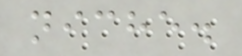niche.
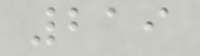219
